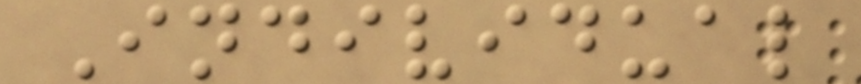Individual
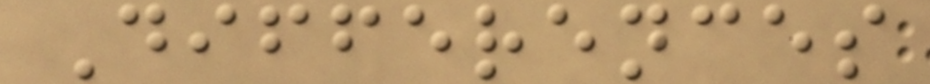Differences
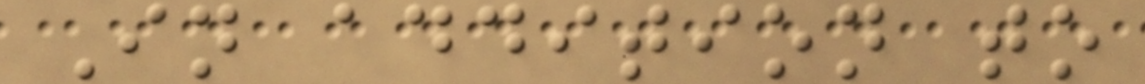In addition to
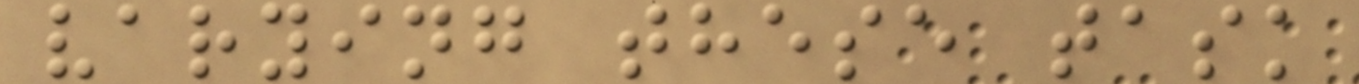varying these task
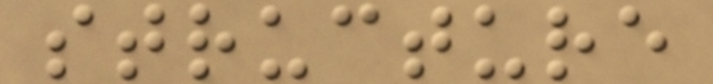structure
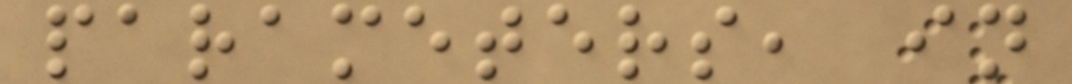parameters, in
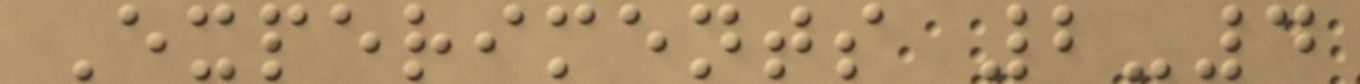Experiments 2-4
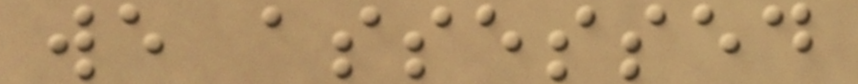we assessed
